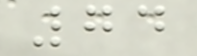74
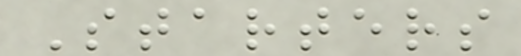Starters
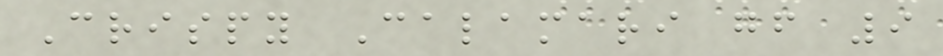Crispy Calamari gf 9
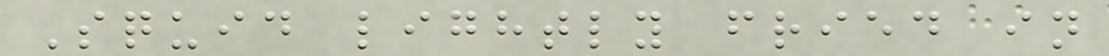Squid lightly fried in
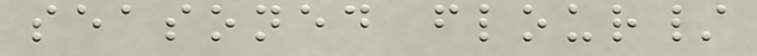seasoned flour/
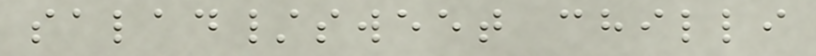salad/sweet chilli
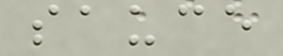sauce
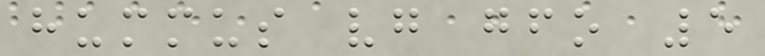hummus vg gfo 5
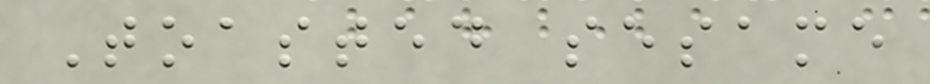Toasted sesame
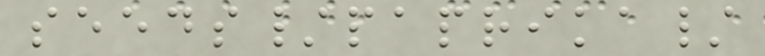seeds/paprika/
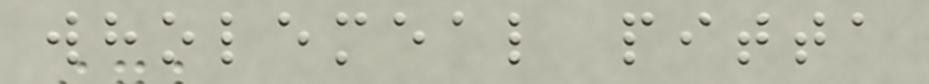wholemeal pitta
